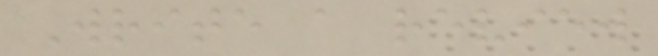Write a review
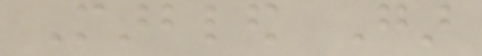Marbled Gar
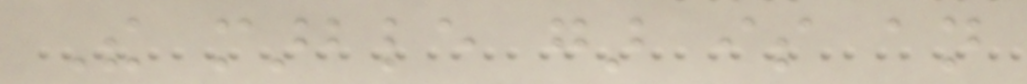The marble gar is an
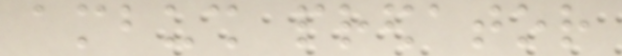ambush predator
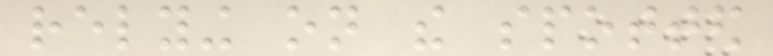relying on the spotted
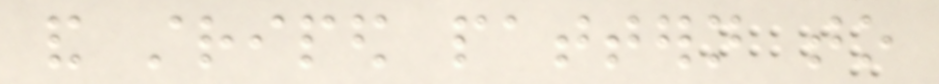and striped pattern to
